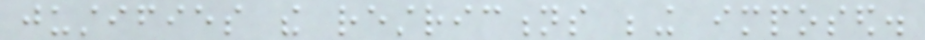justifies the restrictions being imposed.
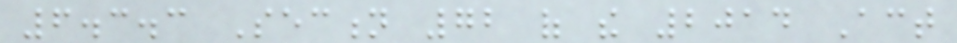6.3.3 Section 72 of the 2014 Act
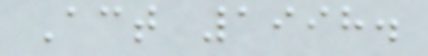Act 1998.
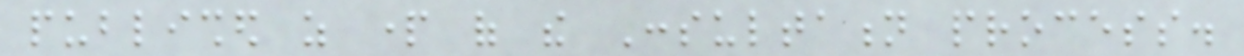published as part of the Consultation process.
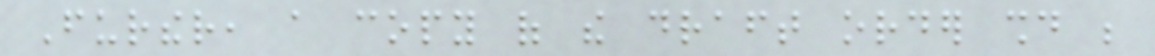Further, a copy of the draft order should be
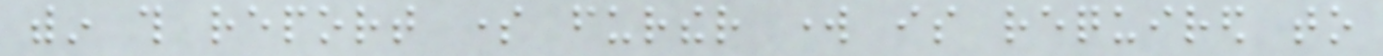within this report some further work is required to
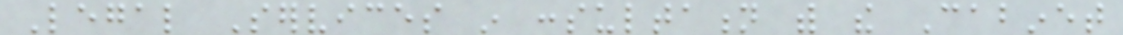Legal Services in consultation with the Cabinet
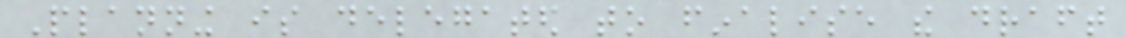Planning is delegated to finalise the draft
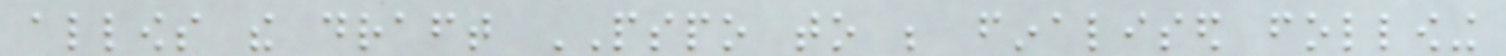allows the draft PSPO to be finalised following
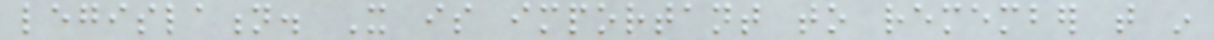legislation. It is important to remember that in
